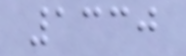1330
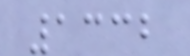1332
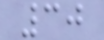30
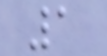1
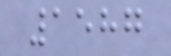1587
